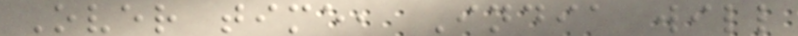Over time, India will
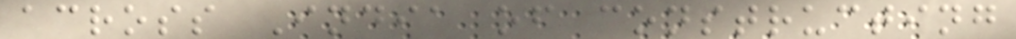across India of constructing
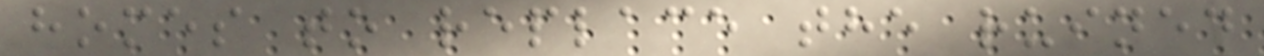homes to replace the ruined
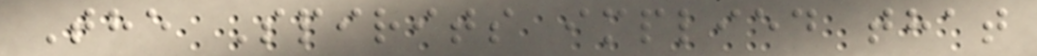The Spirits implied that
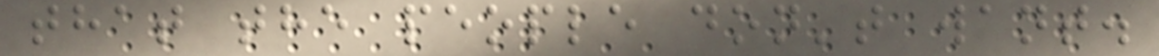that the people don't want.
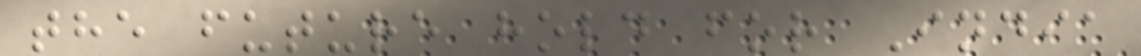the future hold for India
